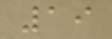19
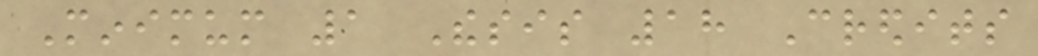Minimum 1 Thesis 18 Credits
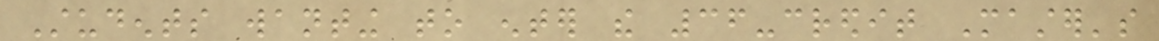Students wanting to enter the 36-credit Master's
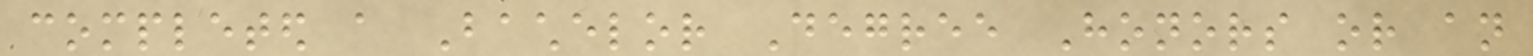completed a Bachelor Degree Honors or an
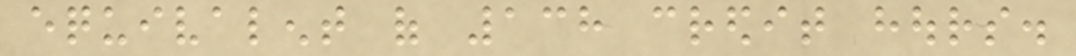equivalent of 138 credit hours.
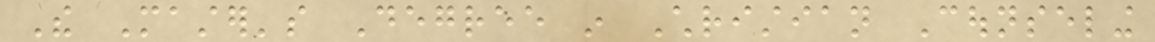The Master's Degree in Christian Counseling
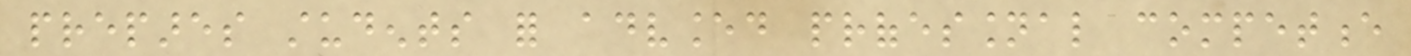prepares students for advanced professional competence
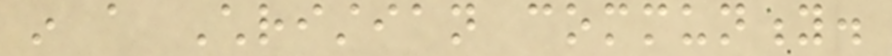in a Christian community.
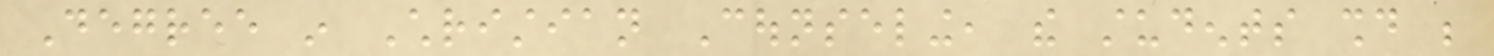Degree in Christian Counseling, the students should be
